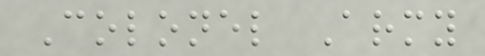Colonel Army
